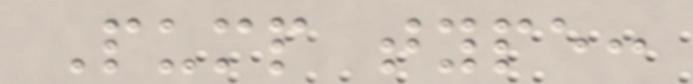Pump type:
